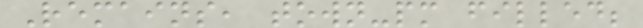Remains, town-pm filled;
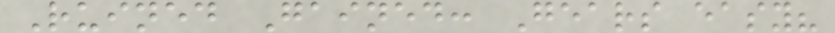Ruined Gained: Gears easy?
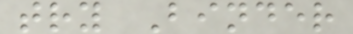try Binder
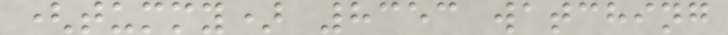(tummy) 8353 watching
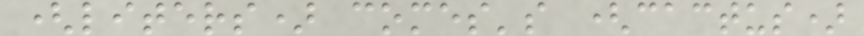(liters) comes's (cactus)
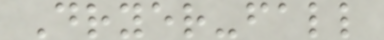Dryer-fall
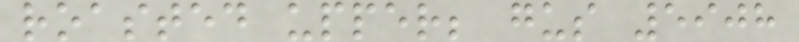roasted upper; gus 5908
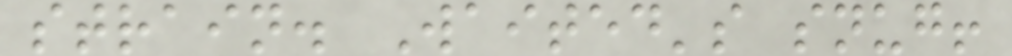strain. Waited's snug!
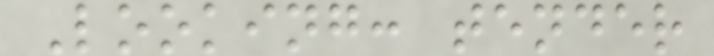Looking: tender
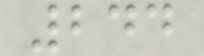244
